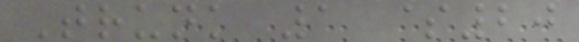Trunk 1 $20
